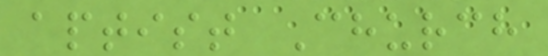aptist Church
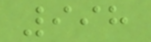998
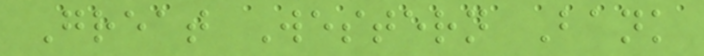Great Western Bank
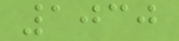1030
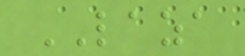LAZA
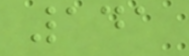141
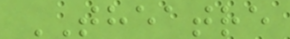THEATRE
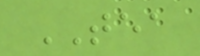TEA
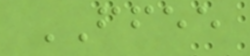FFEE
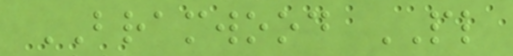BRAMWOOD PL
